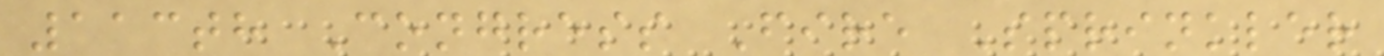113th Congress Fire Sprinkler
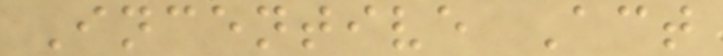Incentive Act
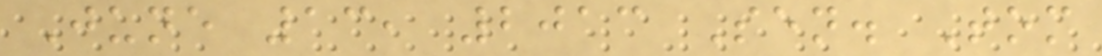June 13, 2013 Sen. Tom
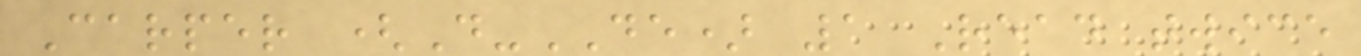Carper (D-DE) 1 Read twice
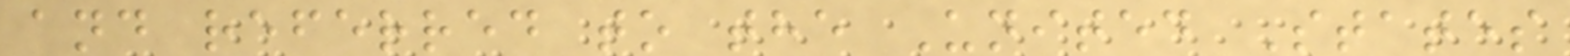and referred to the United States
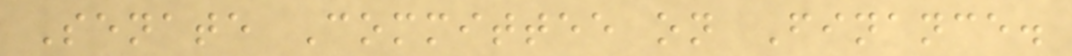Senate Committee on Finance.
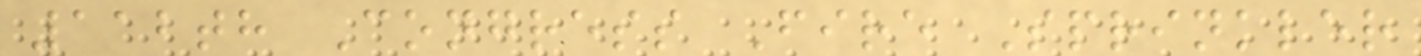112th Congress Fire Sprinkler
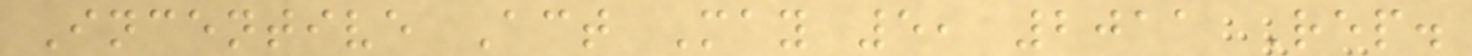Incentive Act May 5, 2011 Rep.
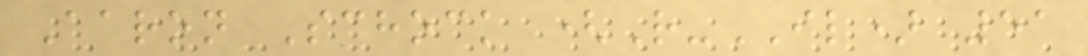Aaron Schock (R-IL) 51
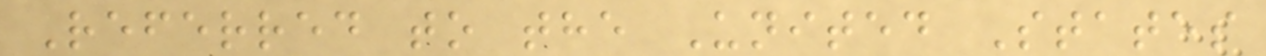Referred to the United States
